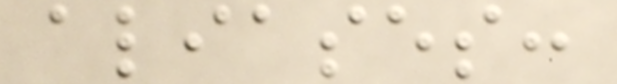aliases:
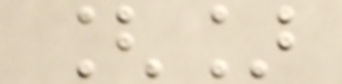[]
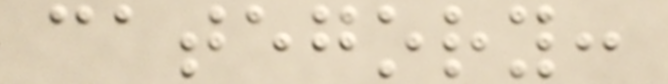category:
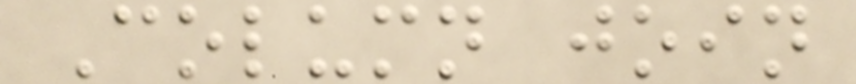Column join
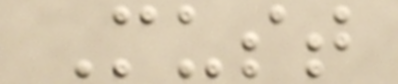Must
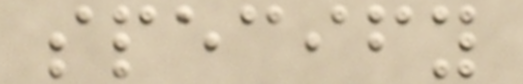specify
